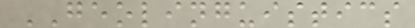GEOLINGUISTICS
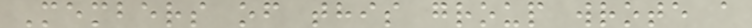Members of this group wrote a
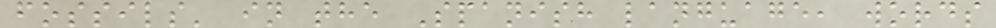fossils' in the Spanish language, words
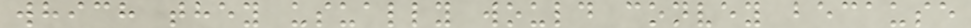which they usually would convey because
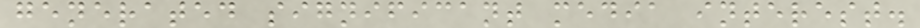generated significant media interest.
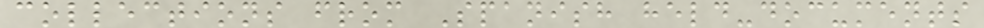collections from Spanish held-documents
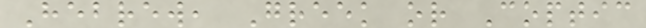Hebrew, Greek or Coptic
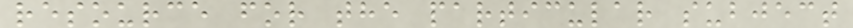resource for the particular subject
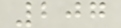207
